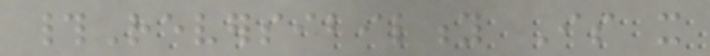#Reversibility Is it
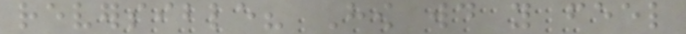reversible? How would you feel
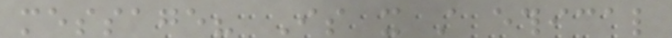message? Is it still ethical
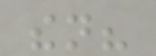then?
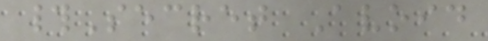#Secret Avoid
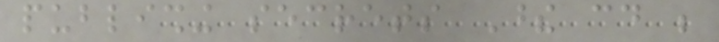publishing secrets These could be
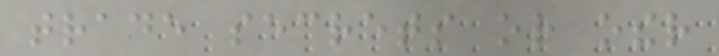trade secrets or other
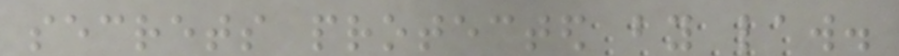secrets protected by law.
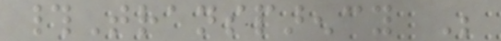#Transparency Be
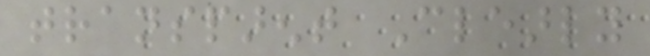transparent Clearly
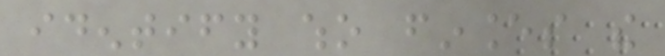identify who finances the
